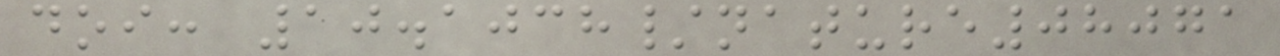doi: 10.1038/nature08071
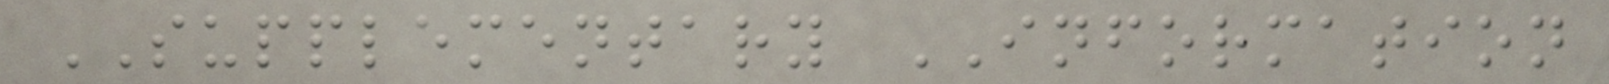SUPPLEMENTARY INFORMATION
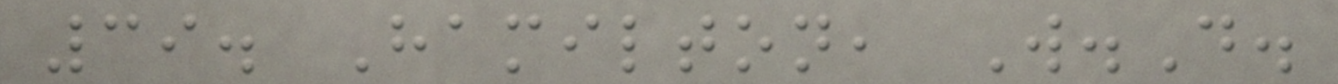39. Hamilton, W.D.
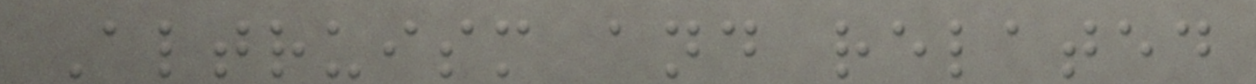Altruism and related
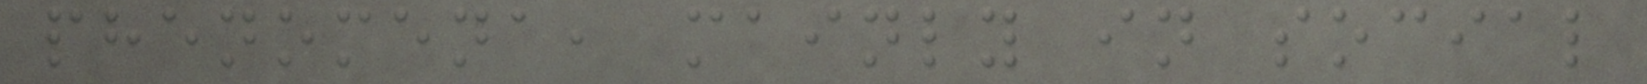phenomena, mainly in social
